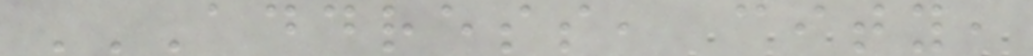ADDRESS, CITY,
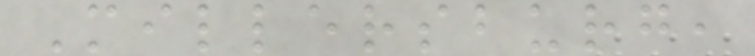Millersburg,
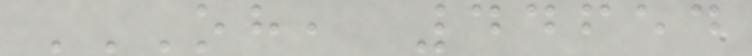OH, 44654
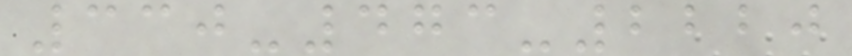330-473-2220
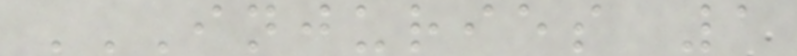INJURIES 1
